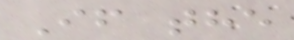If the
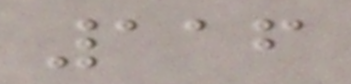116
